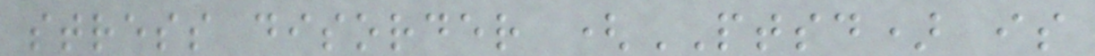stress disorder (PTSD) is
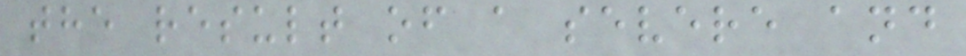the result of a severe and
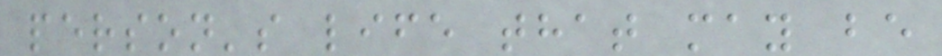person's life that may be
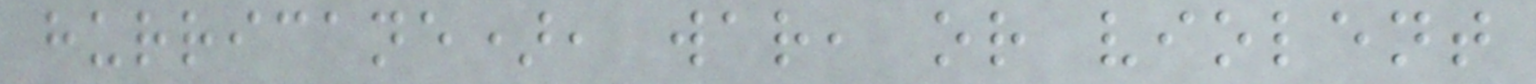hurricane), war, or violent
